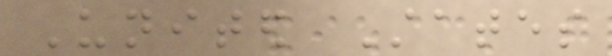United States
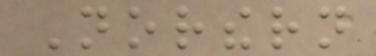Northern
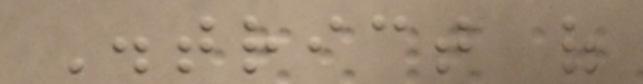District of
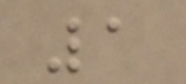1
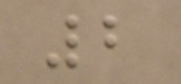2
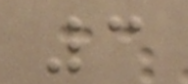3
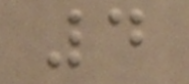4
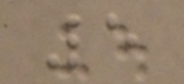5
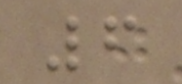6
